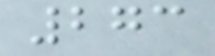273
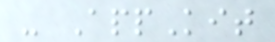- AppKit
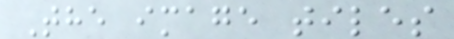The image tiles
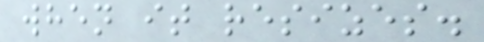when it resizes.
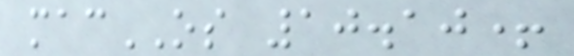macOS 10.10+
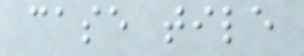case tile
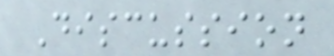Discussion
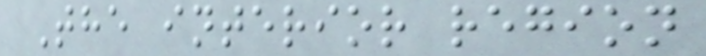The interior region
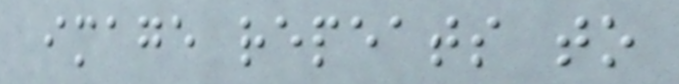image repeats to
